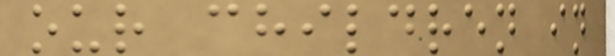our children in
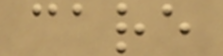care
